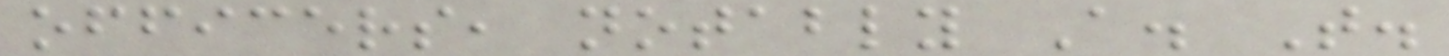officers, notably A. T.
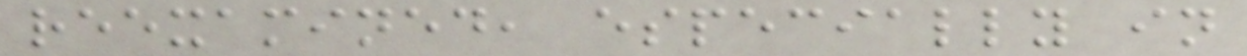reexamined, especially in
